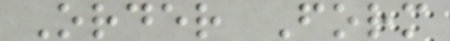Order Form
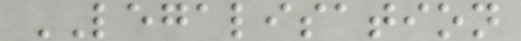LEGALISATION
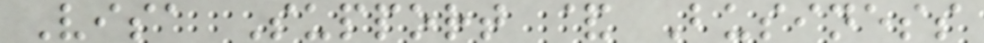Visa Support & Business
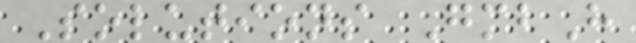Solutions GmbH
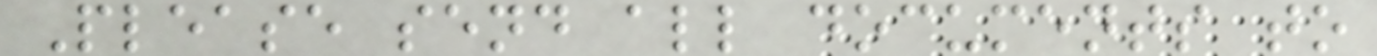Please send all documents to
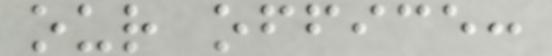our office:
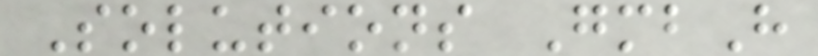Solutions GmbH
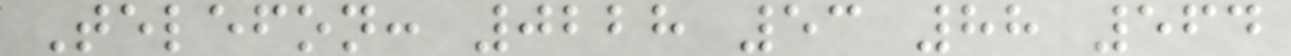Telefon: 0228 53 88 564
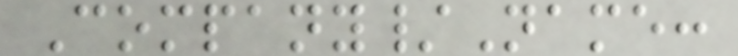Company/Name:
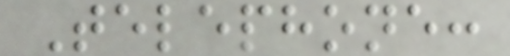Telephone:
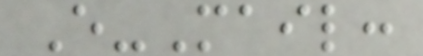E-Mail:
